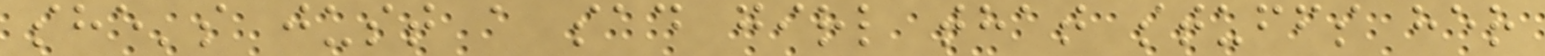she's just a sad girl that stuffs her
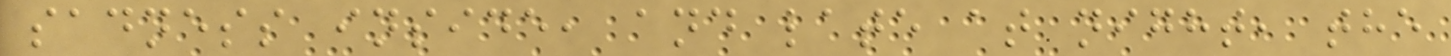sadness inside, and late at night, the
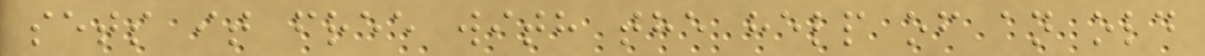sets it free with the help of an old
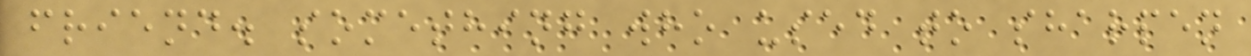friend. something who used to sharpen
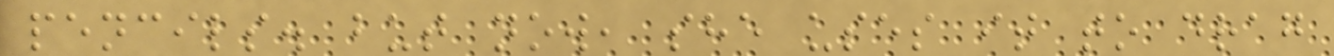pencils. but now, she uses it to drag
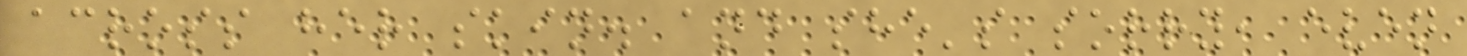across her skin. and she's sorry, even
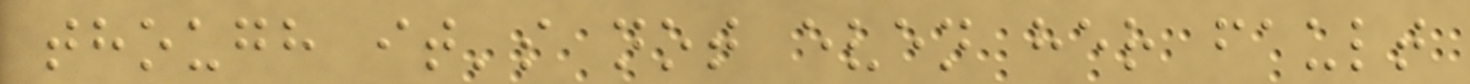though it's not even her fault
